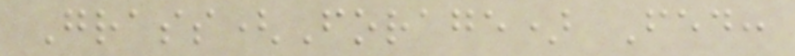Grass(Forage) Fed:
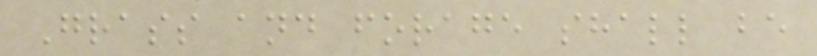Grass and forage shall be
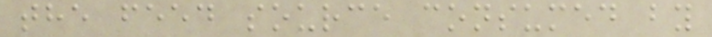the feed source consumed by
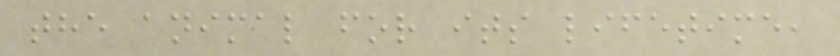the animal for its lifetime,
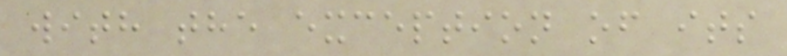with the exception of its
